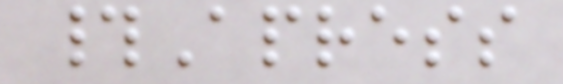#Apress
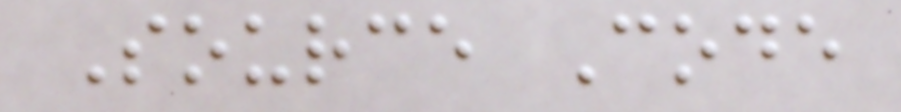Source Code
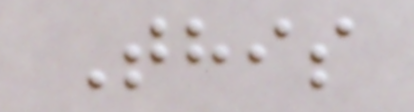This
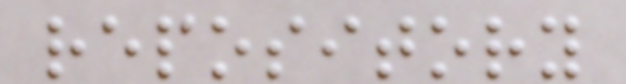repository
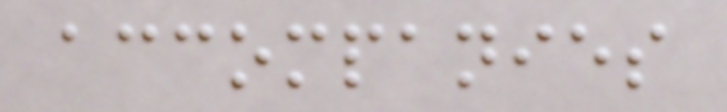accompanies
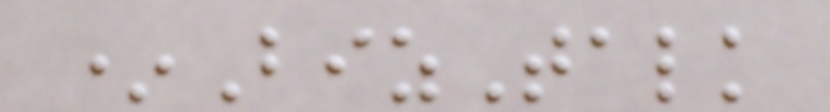*BizTalk
